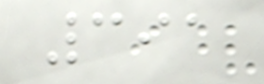391
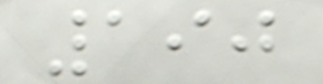190
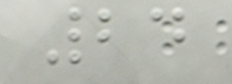24
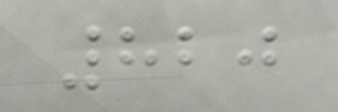820
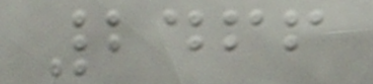2466
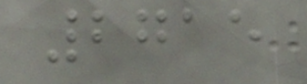2715
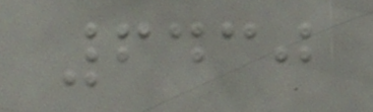6430
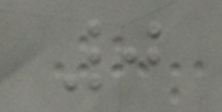0
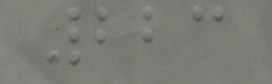223
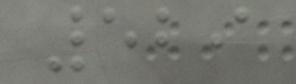529
